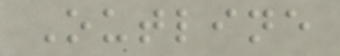Outline
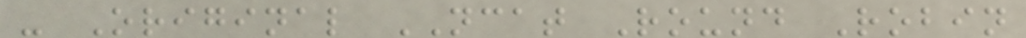- Original NCAT Round Robin
